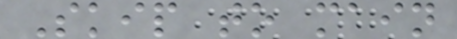Skip to main
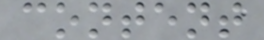content
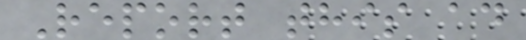Report this ad
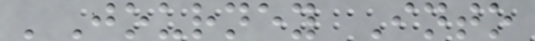'Journey Into
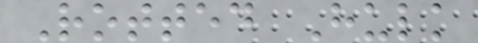Rotted Hulk
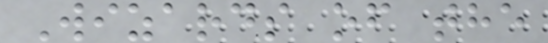Wizards of the
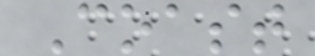Coast
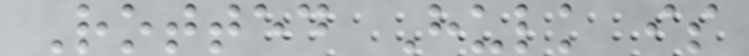Rotted Hulk is
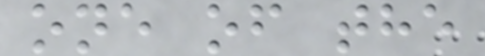one of the
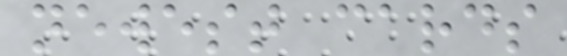newest cards
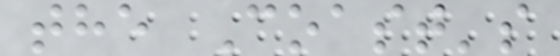the Coast's
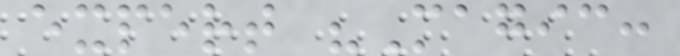expert "Magic:
